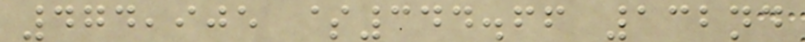474,905 $344.66 132nd
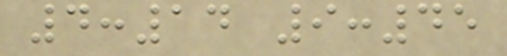4:14 9:45
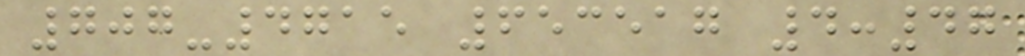707-4715 653517 4:47
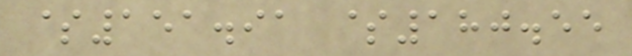$151.91 $180.55
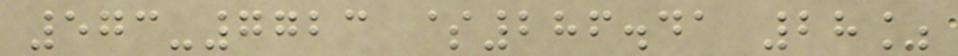573-7723 $286.41 28%
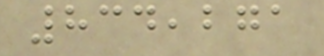834,271
